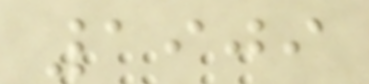1909
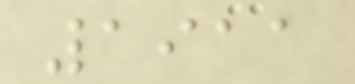1911
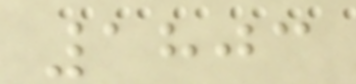1803
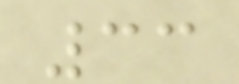33
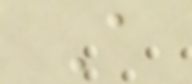A
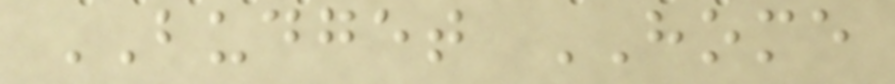BUDGET HOME
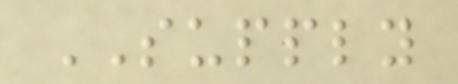SUPPLY
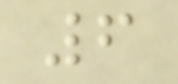6
